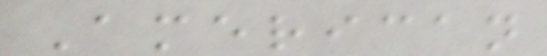American
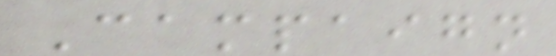Campaign
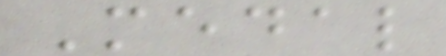Medal
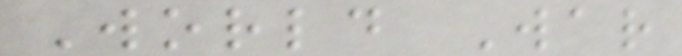World War
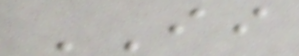II
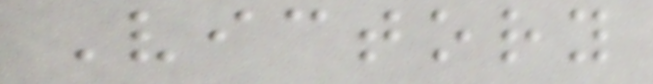Victory
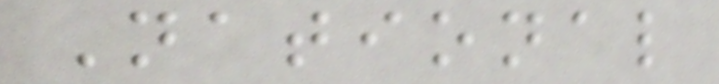National
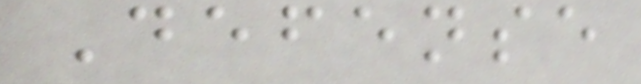Defense
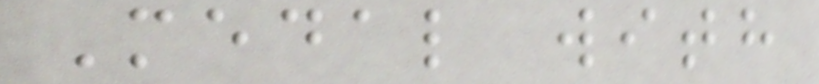Medal with
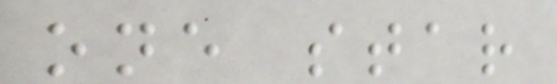one star
